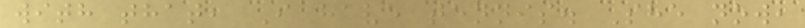with that, I have tennis. She now,
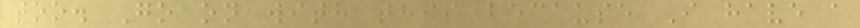too. Go on with this because I have a
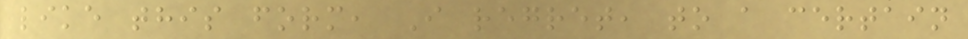like this form, I regret, to a certain
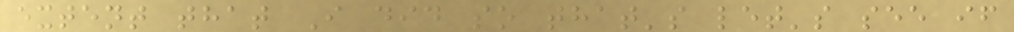extent that I did so that's let's see if
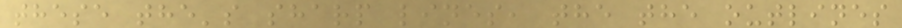these the's sharp lines, the the outlines
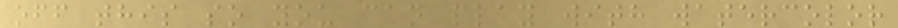off this so you can play with watercolor
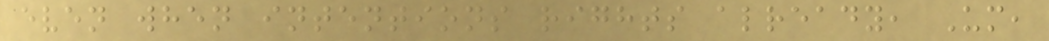even when intentions rights already, Um,
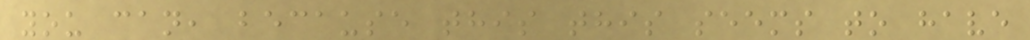you can, because this this seems to have
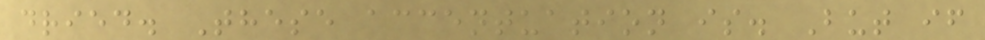dried. These accentuation is. But if
